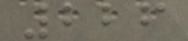226
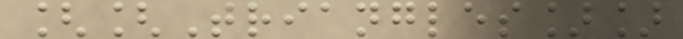[[Triangles]]
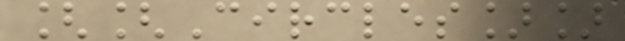[[Circles]]
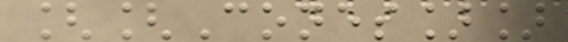[[Cones]]
